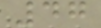47
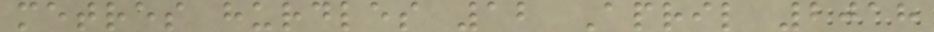metres hurdles 12 April 2018
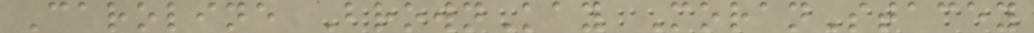Caroline BrownKay MoranStacey
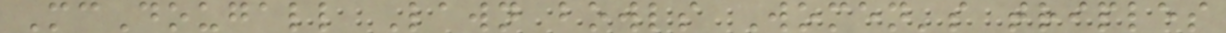McDougall Lawn bowls Women's triples
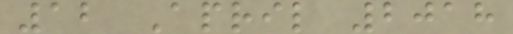12 April 2018
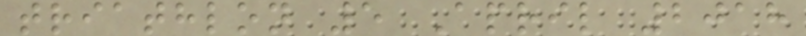triathlon 5 April 2018
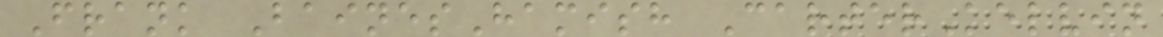Frank BainesHamish CarterKelvin
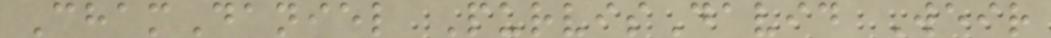ChamDaniel PurvisDavid Weir
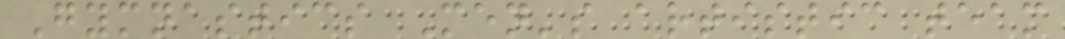Gymnastics Men's artistic team
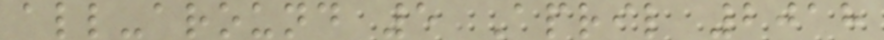all-around 5 April 2018
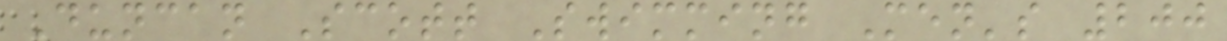Duncan Scott Swimming Men's 200
